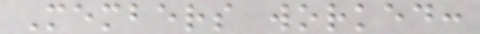Members worked:
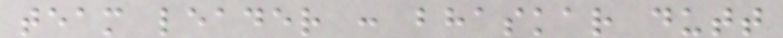team leader : bhaskar dutt
